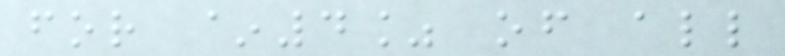for ~4% of all
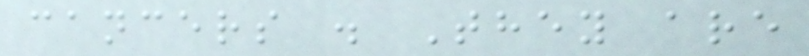cancers . They are
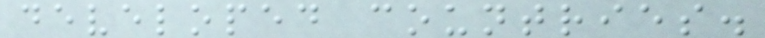developed countries.
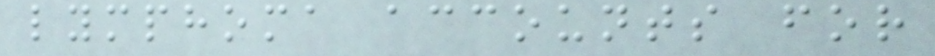lymphoma accounts for
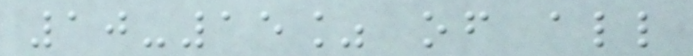10-15% of all
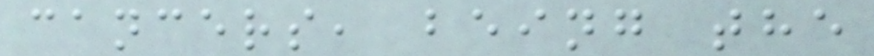cancers, being the
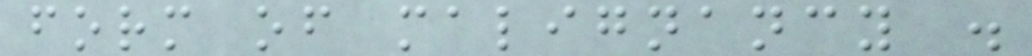form of malignancy .
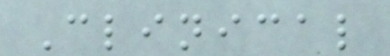Clinical
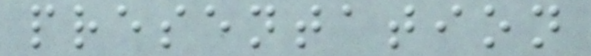presentation
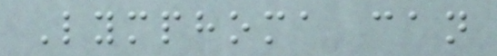Lymphoma can
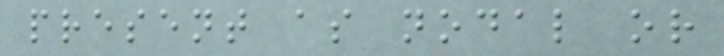present as nodal or
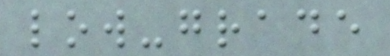low-grade
